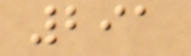291
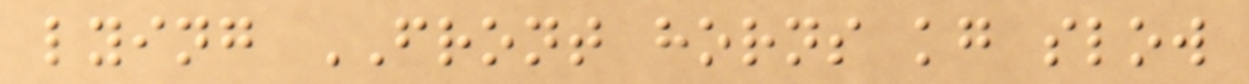lying FRONT horns kg slow
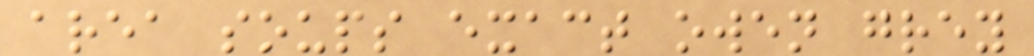area soups exact owen grey
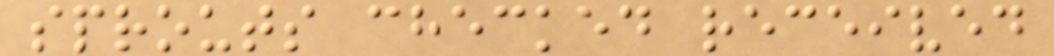sprouts checked received
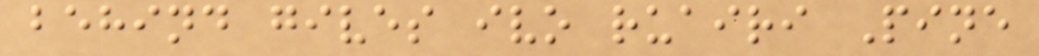behind gives ivo ruairi Pine
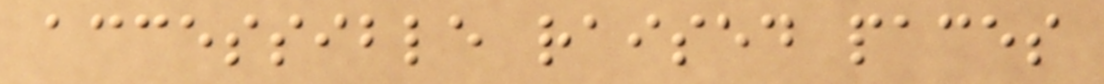accessible raised paces
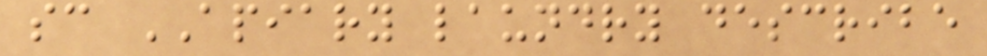sc APIARY laundry describe
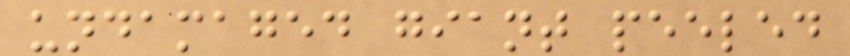undamaged giant peeled
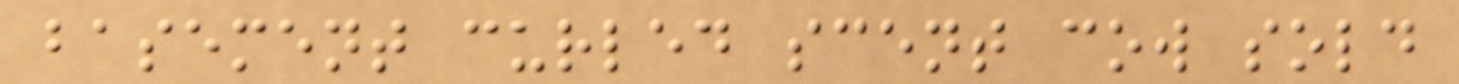basement curled scent cow sold
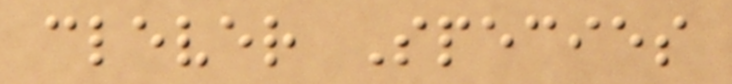clever Species
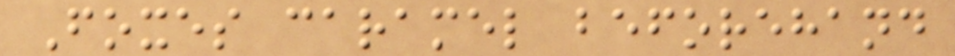Foxes caramel beforehand
